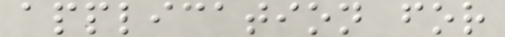application for
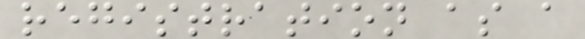registration as a
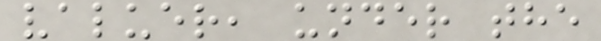valuer, under the
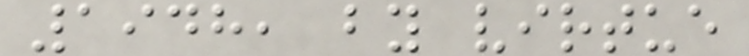1948, by virtue
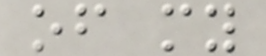of my
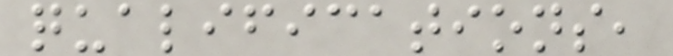qualifications,
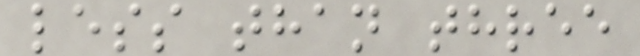less than three
